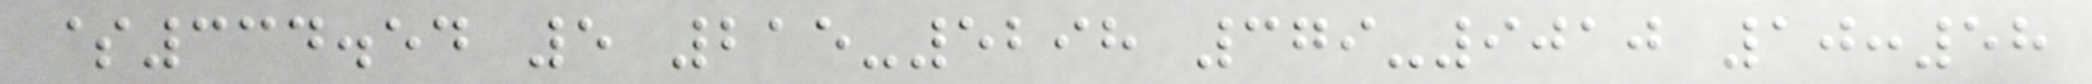$334.54 5 215-5298 379-9010 10:58
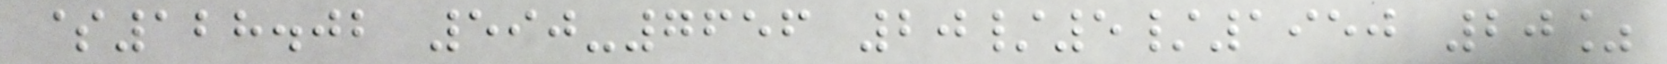$128.02 590-7656 20/5/1950 20%
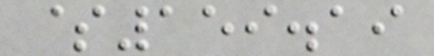$159.19
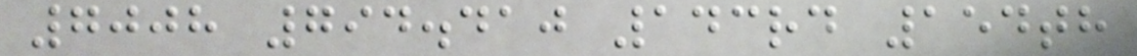7008 794.410 143rd 154th
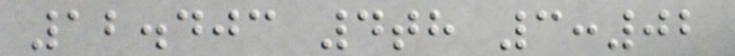12.403 4th 3:02
